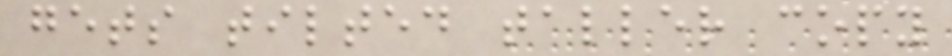gets tilted taller copy
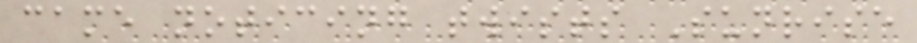came noticing twists Sunrise
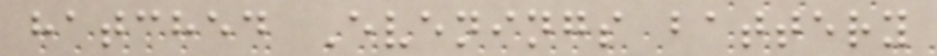hatched Evenings battery
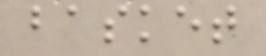basket
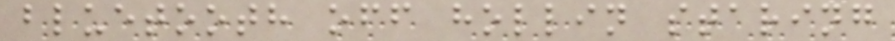bluetooth off hollin staring
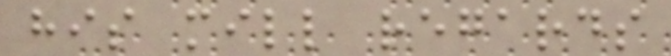his mill regards
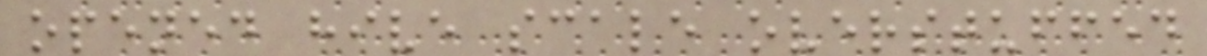opened hive scale overstuffed
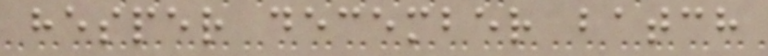hesper december batch
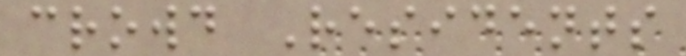crowd Residents
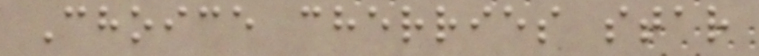Choice cherries star
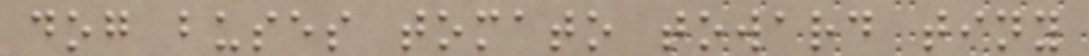dog buses tomato toward tiny
